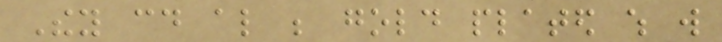They could also be gold plated which will
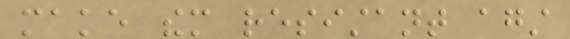make them resistant against
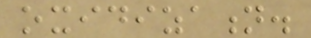oxidization.
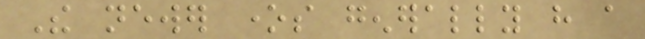The newer ones generally have a
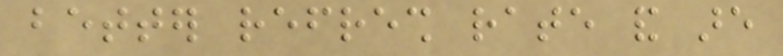better refresh rate and are
